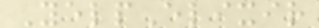YelpElixir
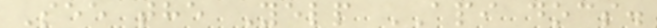See the Yelp API docs.
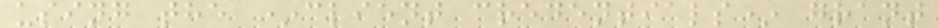using the *client credentials* grant
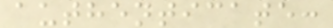authenticate:
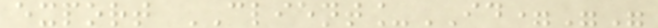export CLIENT_ID=""
